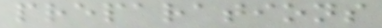preparations
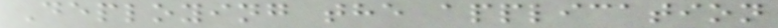Deploying the application
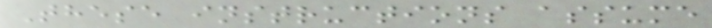These instructions assume
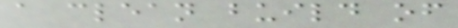a clean build of
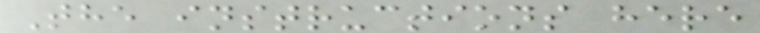The instructions here
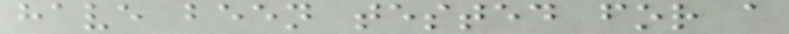have been tested for a
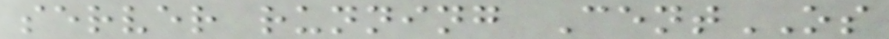server running CentOS
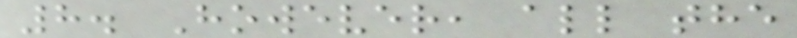8. However, all the
